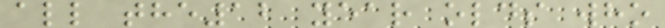all the12 year olds who
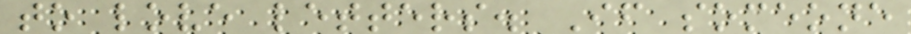to love letters. If someone
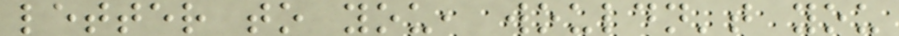letter to you, wouldn't you
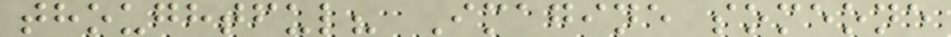thoughtful? Imagine someone
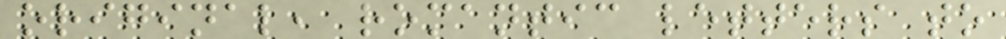original, romantic letters to
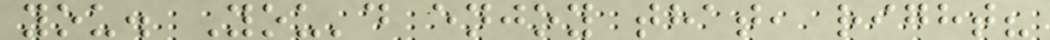you. You'd enjoy that, right?
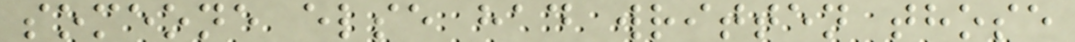someone else had written those
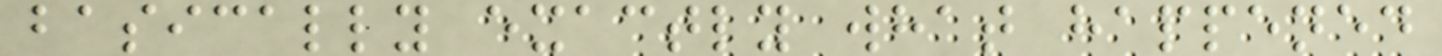basically exactly what happened
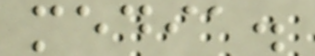media.
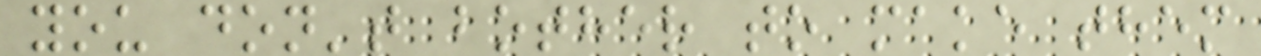you don't bother to make them
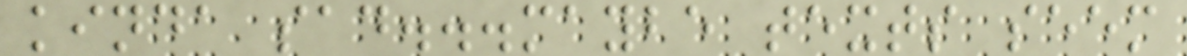kinda sad...maybe texts seem
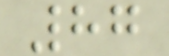87
